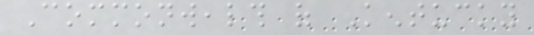Commonwealth of Kentucky
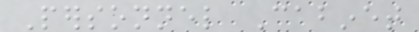Personnel Cabinet
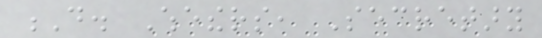D. Whethers, Secretary
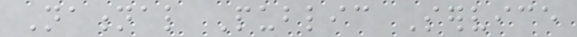National Public Service
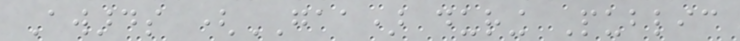Awards (GAA) during Public
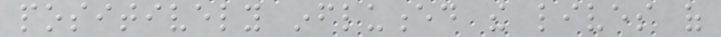positively influenced the lives of
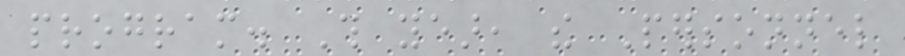program. This year, the Personnel
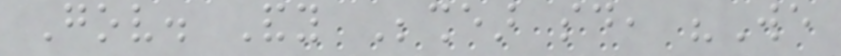Gov. Andy Beshear said, "We
